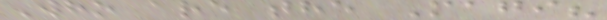Who are the Magi?
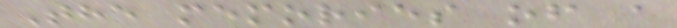The memories of a
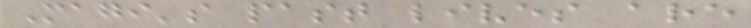Magi's past lives are
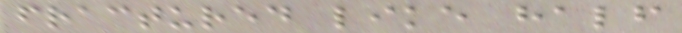fractured like half
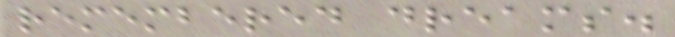remembered dreams.
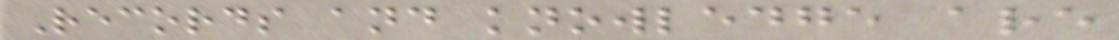Records and knowledge are
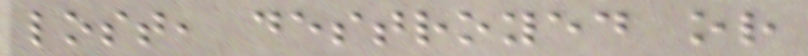lost, destroyed or
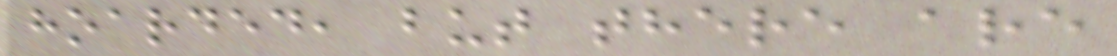hoarded, but there are
